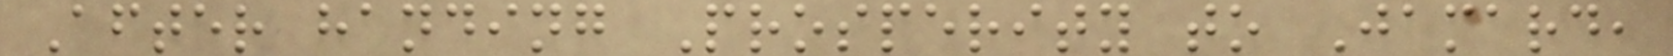After handing Prosperity to Jamard,
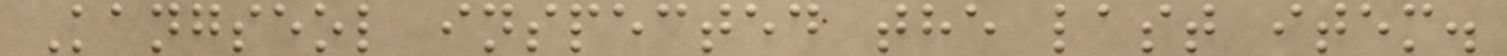Kangseol inspected the last item.
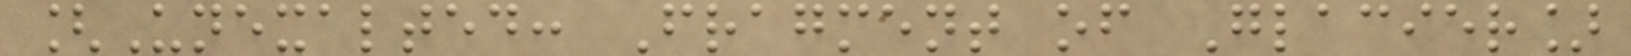[Unexalted: Fragment of Glacier]
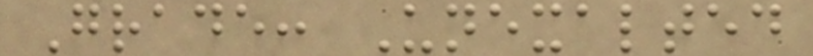Grade: Unexalted
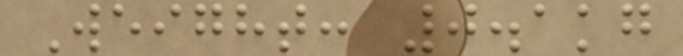Weight: 0.1kg
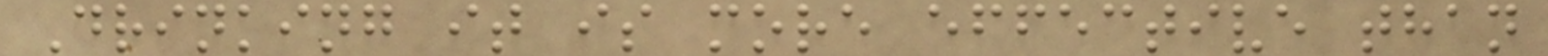Drinking it is more effective than
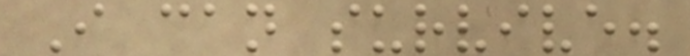I can survive.
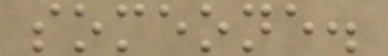someone.
